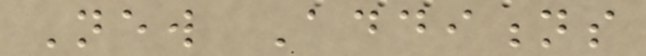New Additions
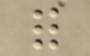for
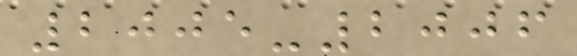2005-2006
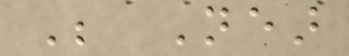Be Near
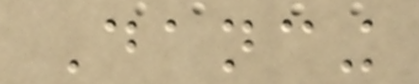Dancing
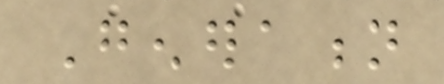Generation
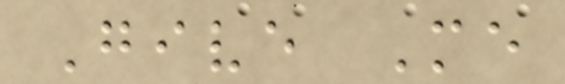Give Me
